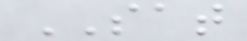SAT
